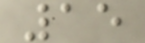15
